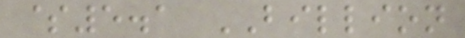$5.1 BILLION
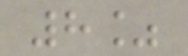8%
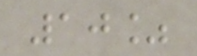10%
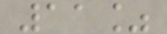11%
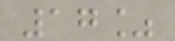17%
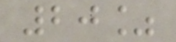20%
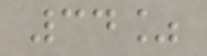34%
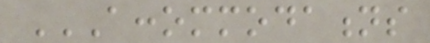ACCOMMODATIONS
